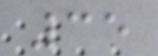35
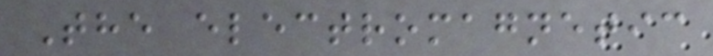The electromagnetic
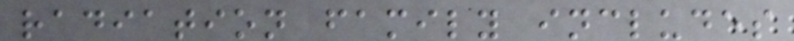radiation family includes
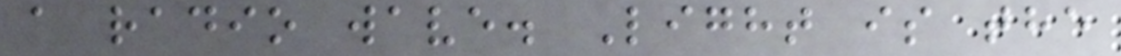a radio wave. Light is the
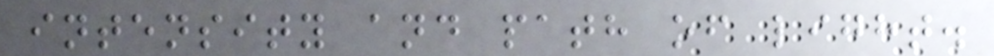intensity and path of light.
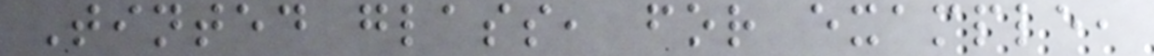Tinted glass, for example,
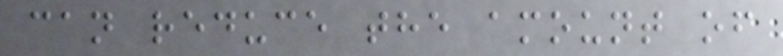can reduce the amount of
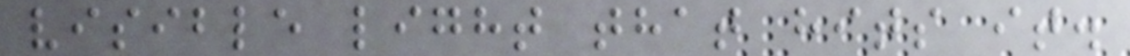visible light that hits it.
